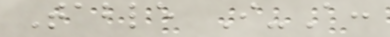Table I-A:
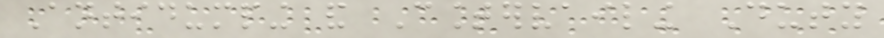Antidumping and Countervailing Duty
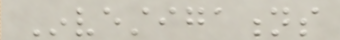Investigations
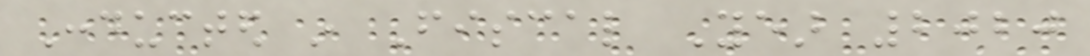Conducted in Fiscal Year 2020
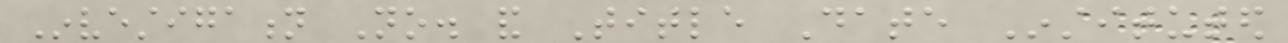Investigation No. and Title Date Instituted
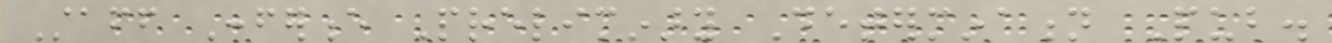Staff Conference Preliminary Determination Pub.
